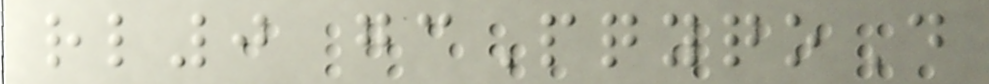rl0 gcPqyqoD
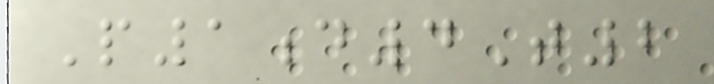P1d4T2
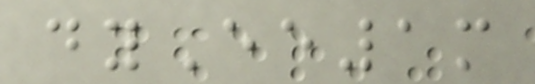dyEe1m
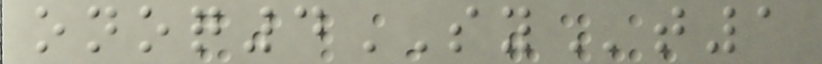onoq4SYt1
